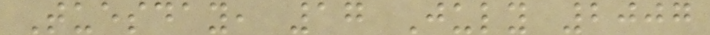Tuesday, 17 July 2007
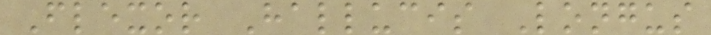Flexor Hallucis Longus
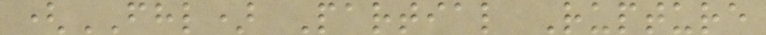(FHL) Partial Rupture
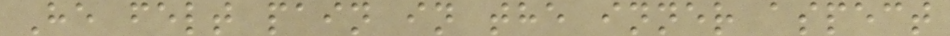He felt pain in the inner aspect
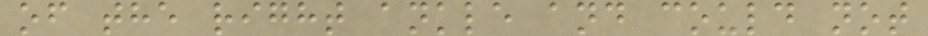of the right ankle and could not
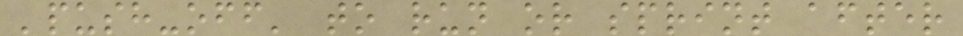'push-off' to run or sprint after
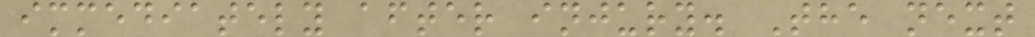immediately after injury. The next
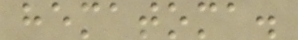hematoma.
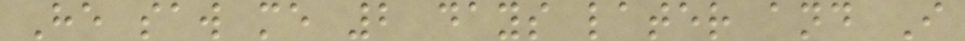He saw me 2 days later and I
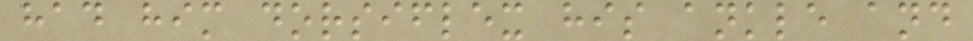had him dorsiflex his ankle and
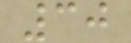30
